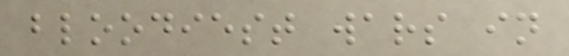bloodiest wars in
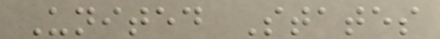United States
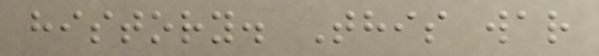history. This war
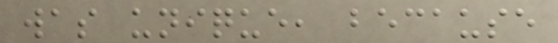was unique, because
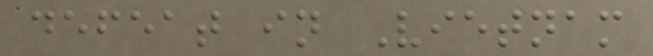defeat in Vietnam
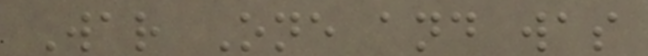War One and was
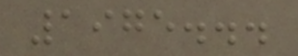1975...
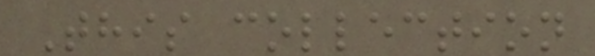This collection
